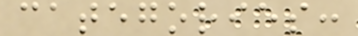categories:
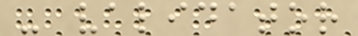- validator
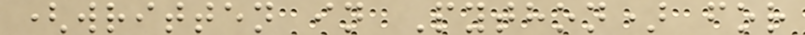(written in Python) for
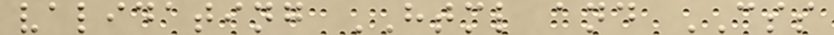validating HTML and CSS
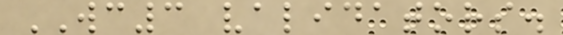WC3 validators.
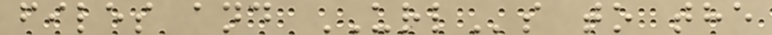files and URLs to the
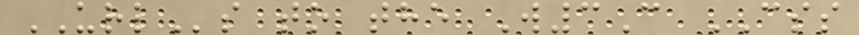URLs to the W3C CSS
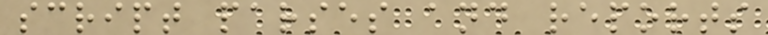script parses and reports
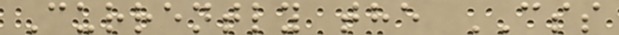Currently the CSS
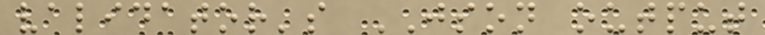validator's JSON output
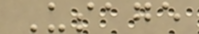Usage
